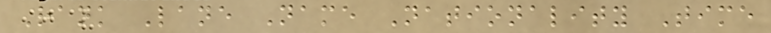Rank Lane Name Nationality Time
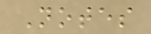Notes
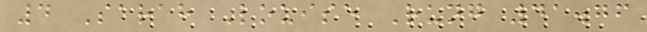4 Sarah Louise Rung 41.76
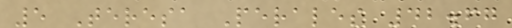5 Teresa Perales 42.67
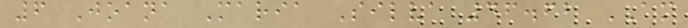6 Joana Maria Silva 46.62 AM
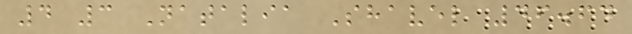4 3 Natalia Shavel 46.64
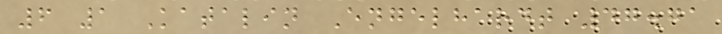6 1 Katalin Engelhardt 47.71
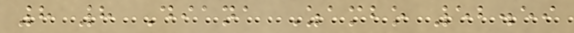8 8 Diana Zambo 52.59
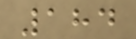184
